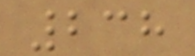238
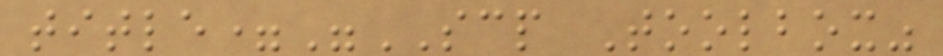title="SCP Toolbox"
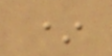*
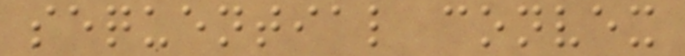sequential convex
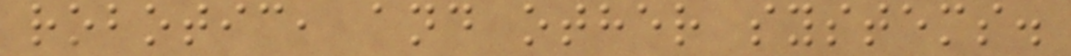robotic, and other systems.
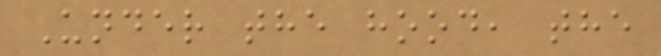Under the hood, the
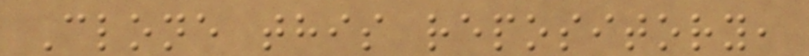Clone this repository,
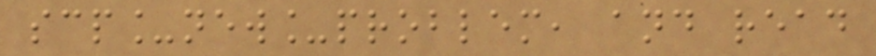scp_new_problem, and read
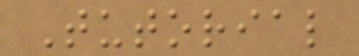Tutorial
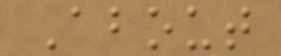About
